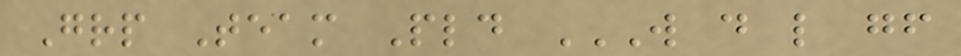Grp Team Pld W D L GF
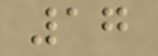17
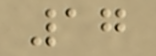17
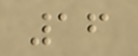16
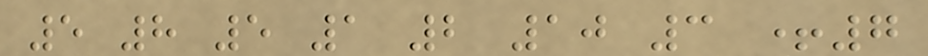5 8 5 1 2 10 3 +7
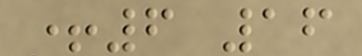+6 16
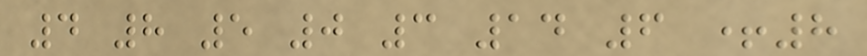4 8 5 0 3 14 6 +8
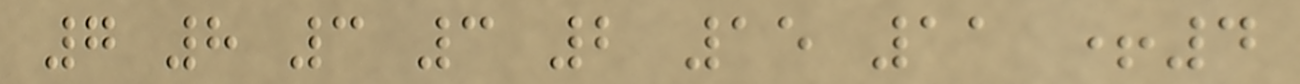7 8 3 3 2 15 11 +4
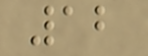12
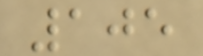105
